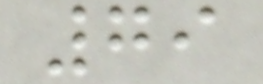79
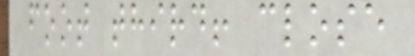foot third! close
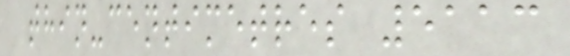thin-centimetres 5113
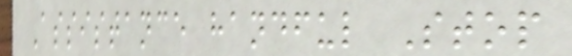Assistance handful Stop
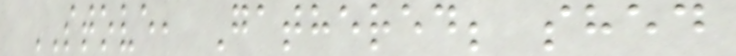STOVE, Gathered; shed
